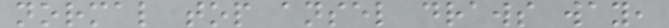normal top ansel draws way,
